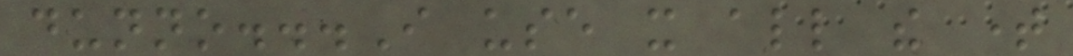dunno...I use it all the time
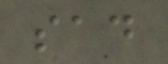sad
